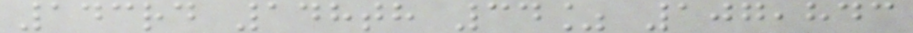143rd 148th 34% 107,843
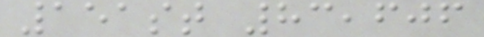151st 83,606
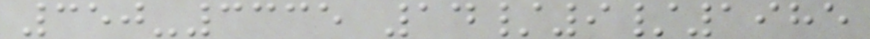350-3335 14/9/1985
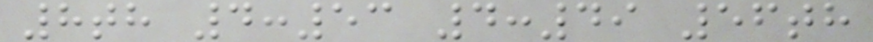8th 4:53 4:49 56th
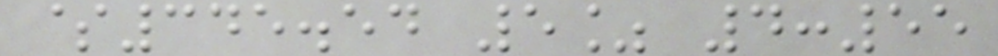$345.54 5% 4:55
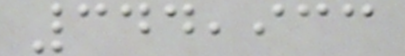344,933
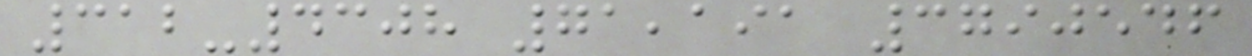312-4308 71,191 3790546
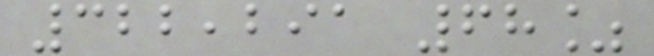322,291 68%
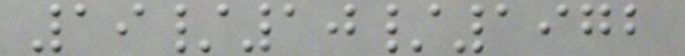19/10/1972
